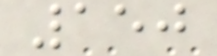150
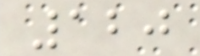120
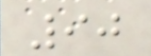90
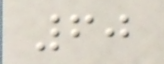60
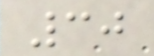30
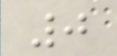0
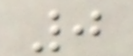0
